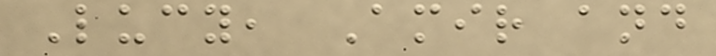Lucy, Amir and
